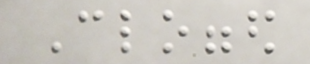Clogged
